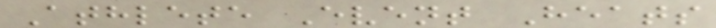Athlete Event Heats
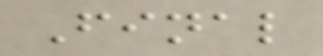Final
